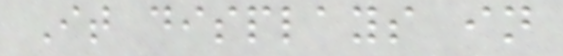It displays in
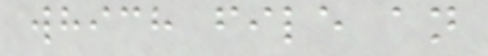which file an
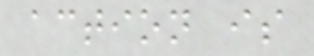action is
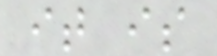it is
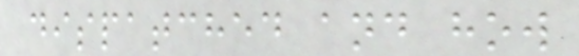dispatched and how
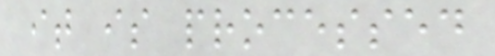it is processed
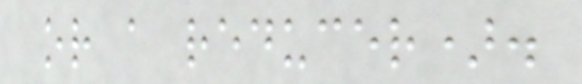or a reducer).
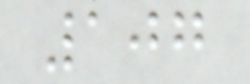107
